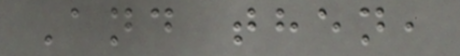And then,
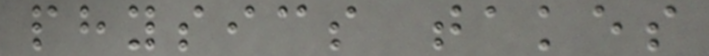physics takes
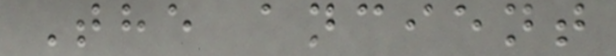The ancient
